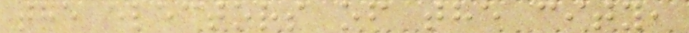the electors of the city,
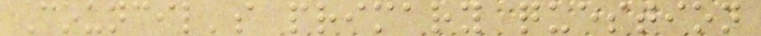Council's primary question
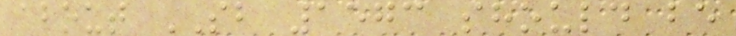about SB 1573 should be
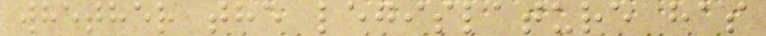whether the legislature has
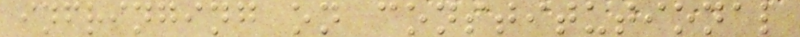infringing on constitutional
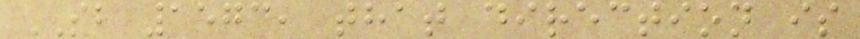SB 1573, that direction is
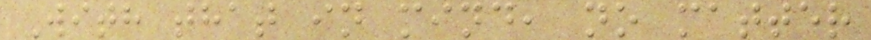With that in mind, no matter
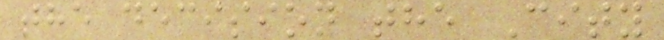the decision the City
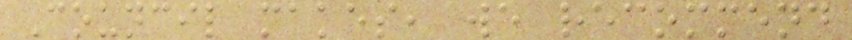Council makes, we recommend
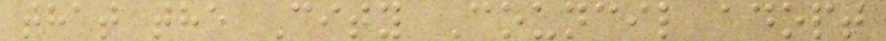that the City Council adopt
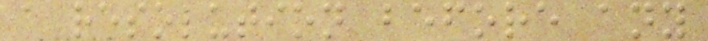a resolution before any
